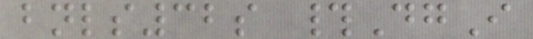bnls32s #DgI
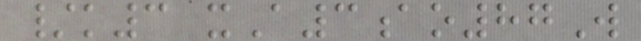/k3 xA3ao87W
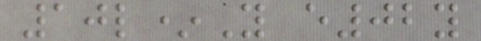10l*Y e02y
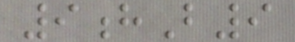9hB9
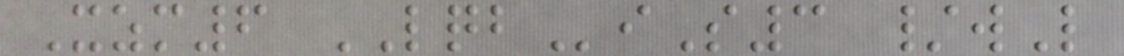Xzm6 LQBiS3 /wL
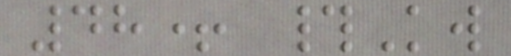48+ #Kw
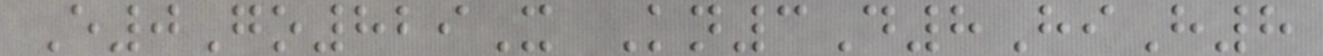E0Go829X Kn3D8HiH8
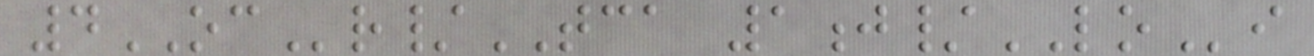4OCr/TCA 1j/LOi
